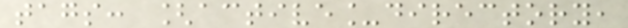tags: [active_directory,
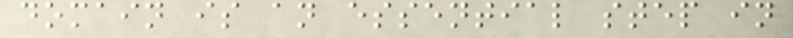domain is an essential step in
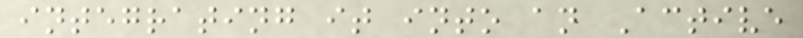integrating it into an Active
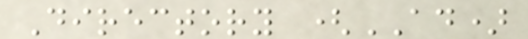Directory (AD)
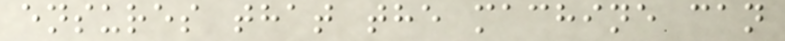ensures that the machine can
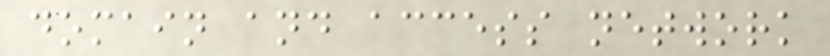domain and access network
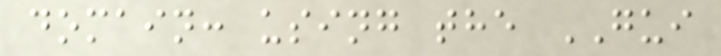domain: using the GUI
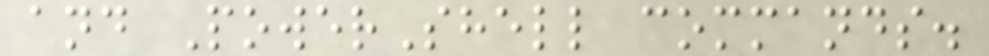and PowerShell commands.
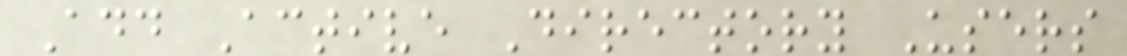Add Active Directory Users
